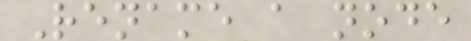Rename a node
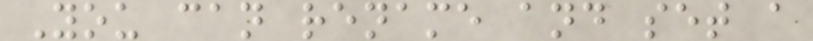You can rename and set a
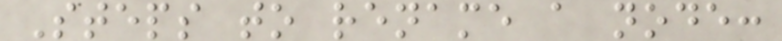Steps to rename a node:
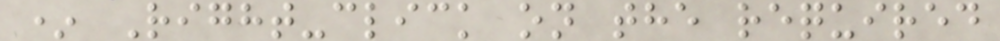* Right-click on the required
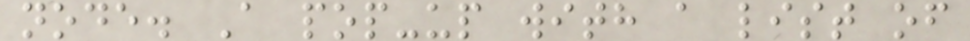node. A pop-up with a list of
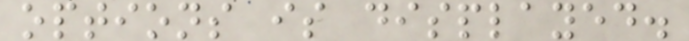options is displayed.
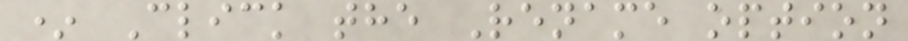* Click the Rename option
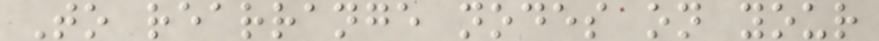To rearrange nodes on your
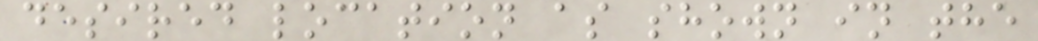desired location as shown in the
